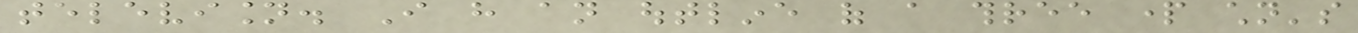television. I have an outline of a three part children's
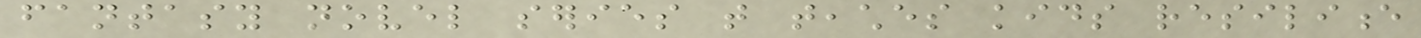fantasy novel series that teaches kids resilience
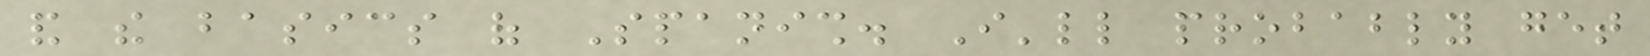and the basics of Spanish. I'll probably get
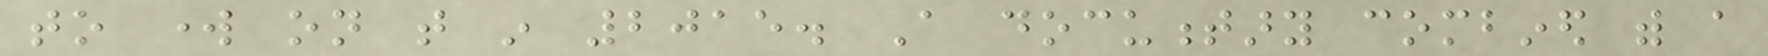to work on that in 2015. A documentary combined with a
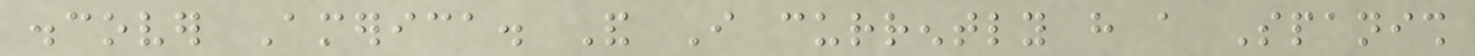discover America. And I currently have a Spanish
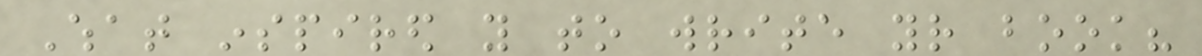What inspired you to write your book?
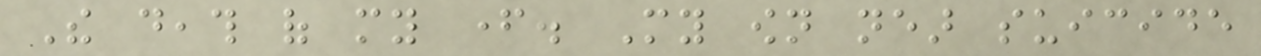The death of my father. My own near suicide
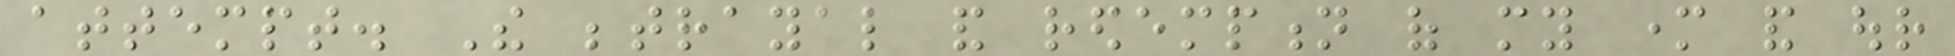attempt. The betrayal and redemption of my mother and our
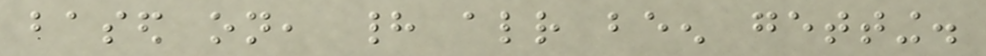based on, had already been getting.
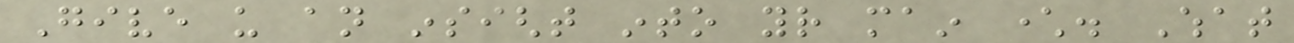Give us an insight into your main character. What
